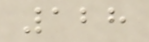128
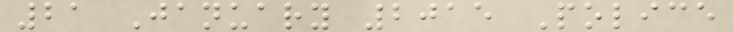21 January 2015 Police
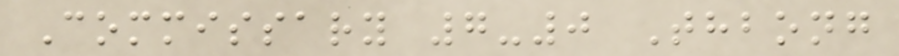Commissary 7-0 Thbong
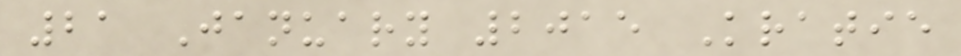21 January 2015 Kratie
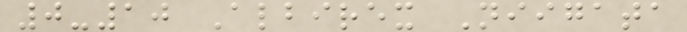0-10 Albirex Niigata
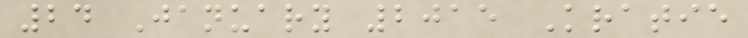24 January 2015 Kratie
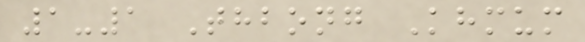1-1 Thbong Khmum
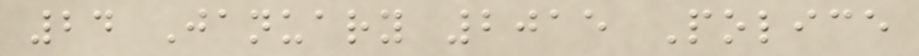24 January 2015 Police
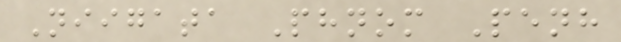Niigata Phnom Penh
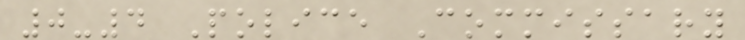0-4 Police Commissary
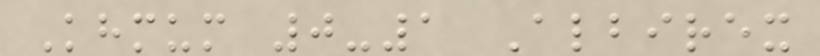Khmum 0-1 Albirex
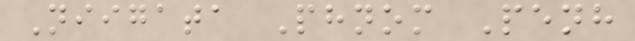Niigata Phnom Penh
